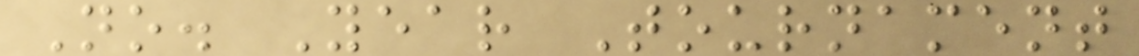No. Year Tournament
